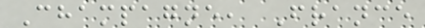Champagne, France
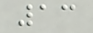13
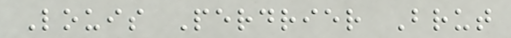Louis Perdrier Brut
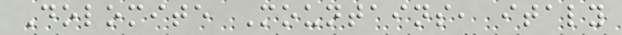Dolomite Mountains, italy
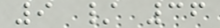9 / 36
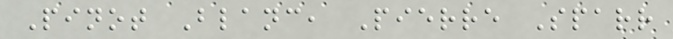Pinot Blanc, Pierre Sparr
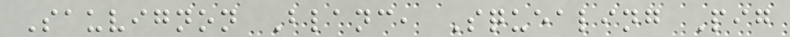Sauvignon Blanc, Squealing Pig
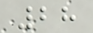28
